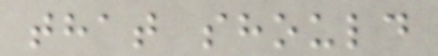that should
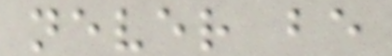never be
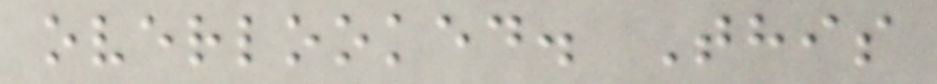overlooked. This
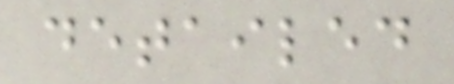detailed
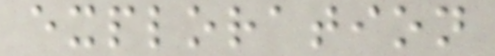exploration
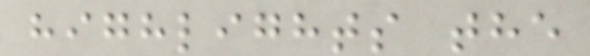highlights the
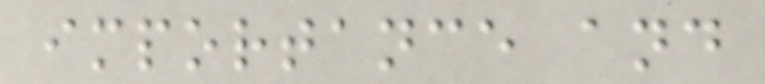importance and
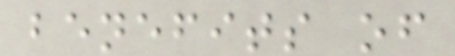benefits of
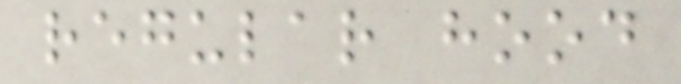regular hood
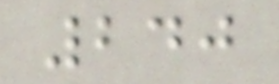240
